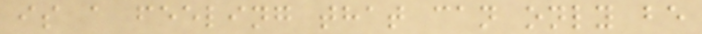is a feeling that can only be
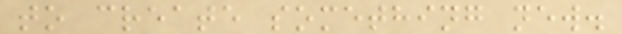to create something new.
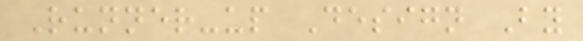Runner-up Design By
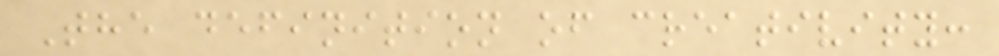The definition of creativity:
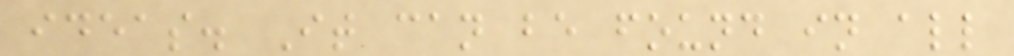ideas. It can be found in all
